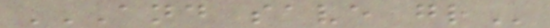AND SAVE GR
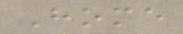Home
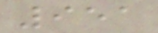951
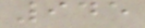945
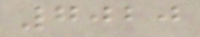7020
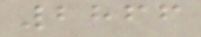2866
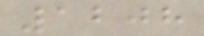1208
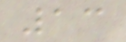13
